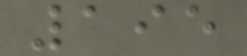195
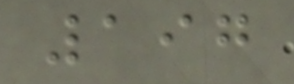197
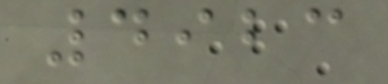4923
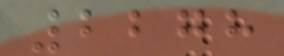2278
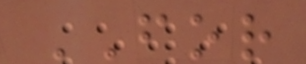FOR
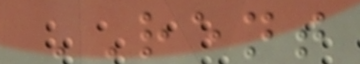RENT
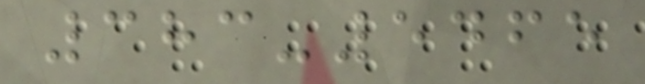383-5465
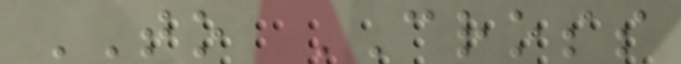TO CROSS
